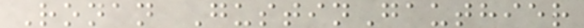Ronan GustinGauthier
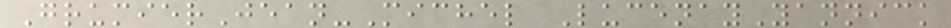GrumierJean-Michel LucenayYannick
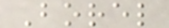Borel
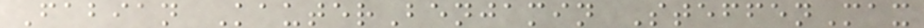Fabian KauterBenjamin SteffenMax
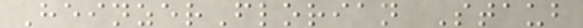HeinzerFlorian Staub
